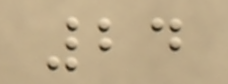24
